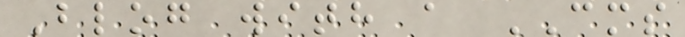Blog with a CMS
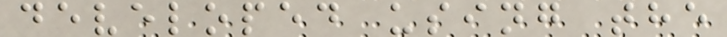developed using the
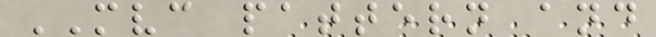MVC pattern and
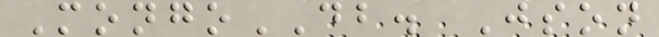MongoDB. Json
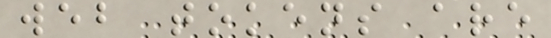web tokens are
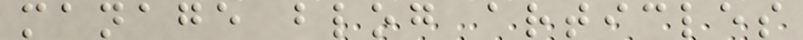manage blog articles
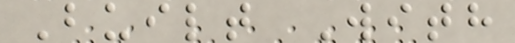Built With
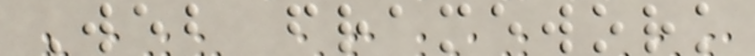Web framework
